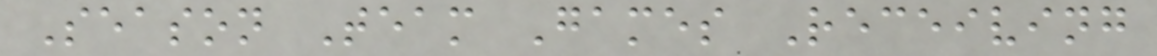Season Team Games Receiving
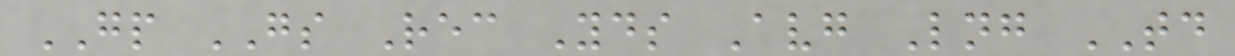GP GS Rec Yds Avg Lng TD
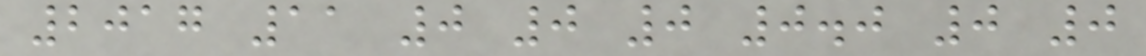2017 11 0 0 0 0.0 0 0
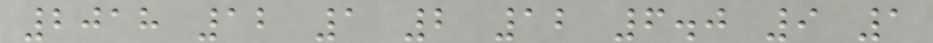2018 12 1 2 12 6.0 9 1
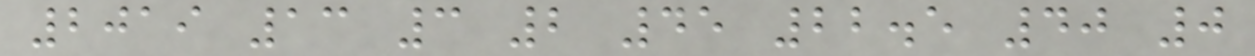2019 13 3 2 45 22.5 40 0
